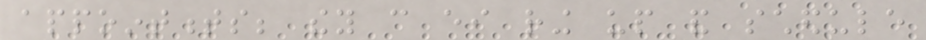appointments; they can either ring up and schedule
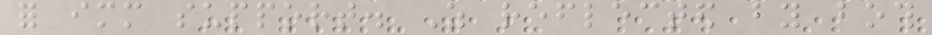for immediate support. As reflected by both
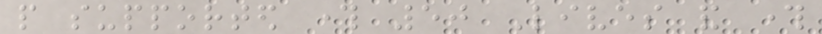people supported through 50 Lives and through
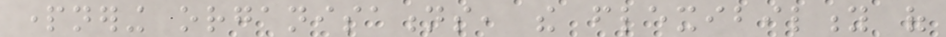partnering organisations, the flexibility of
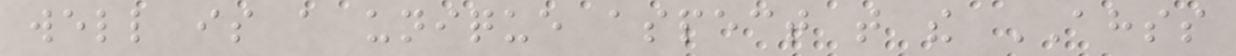well is a unique aspect that the AHSS
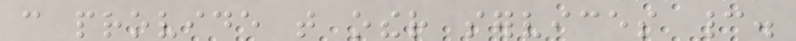can provide that other services cannot.
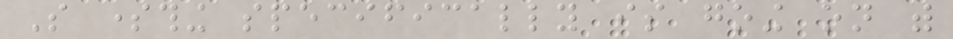So something specifically is going on with
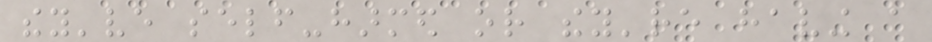they've self-harmed or they're having a
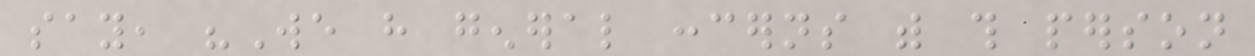say, "We have general concerns with this person
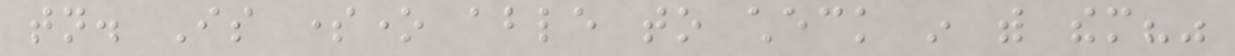tonight. Is someone able to check in with them?"
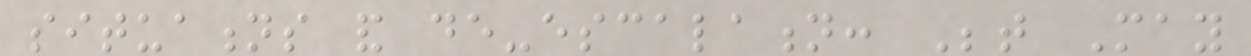situations and de-escalation: Between May
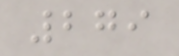279
